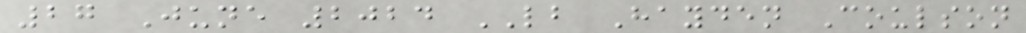27 June 2024 LB Hayden Coulson
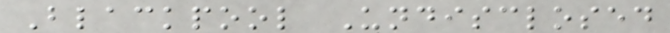Blackpool Undisclosed
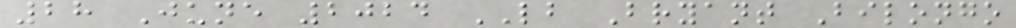28 June 2024 LB Bryant Bilongo
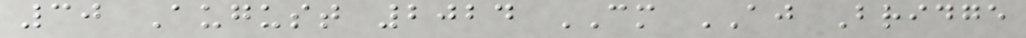30 August 2024 CM AJ Bridge
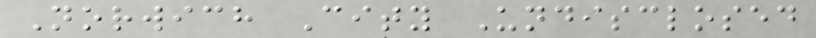Norwich City Undisclosed
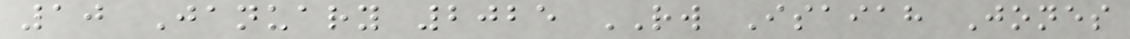10 January 2025 RW Isaiah Jones
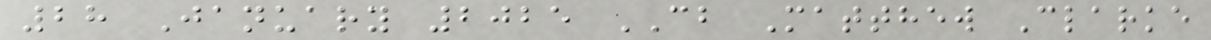28 January 2025 CB Matthew Clarke
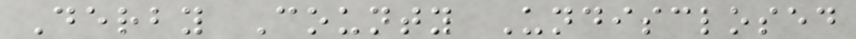Derby County Undisclosed
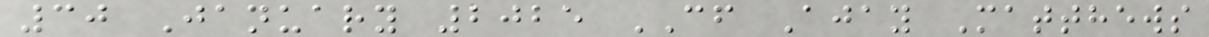30 January 2025 CF Ajay Matthews
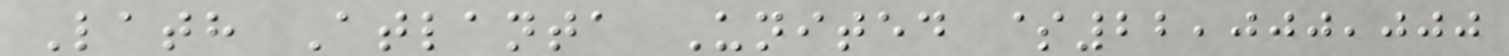Lath Atlanta United $22,000,000
